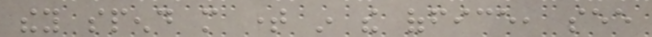they spend more time in the office, see
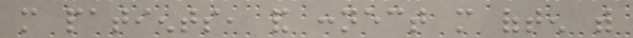more patients, and connect more often with
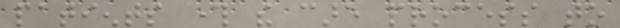patients through the care process to
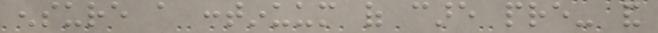ensure a continuum of care pre- and
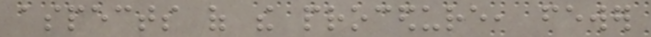aspects of the procedure, fewer
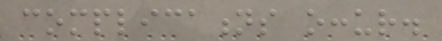complications occur.
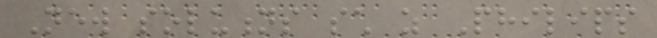New solutions such as Philips
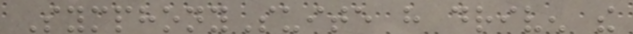SymphonySuite have driven the
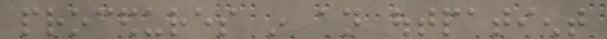procedures in an outpatient
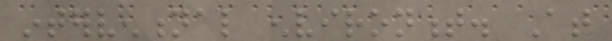interventional environment. At
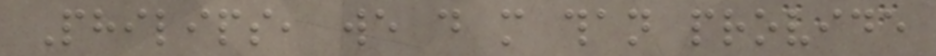Philips, we do more than provide
